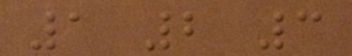1 2 3
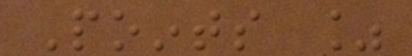Points %
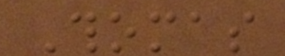Thomas
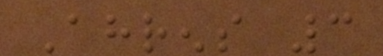Ahrens 3
